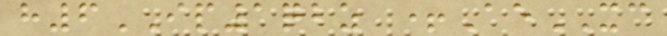h6IP1qbz +AeXC
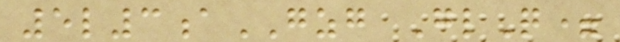5l3aGZG GlQ=
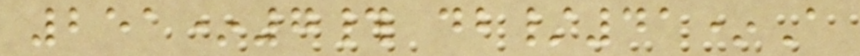251*7# db/41*A
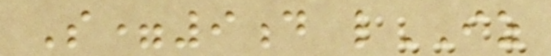S=9d lIZ
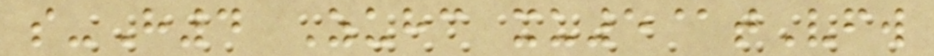s-H4 Zuhc xu5@tVfw
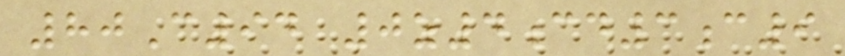80C94 0z4cd3c9
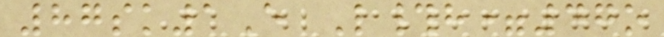87sk1E L#h=47o
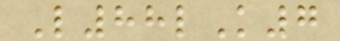L88lK7
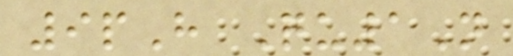9pH Qu1N
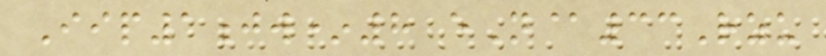Iip1jw*8 eN@33Rzu
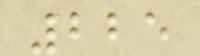225
